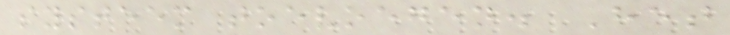systeem toevoegen. Het
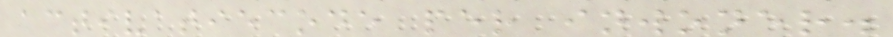activatiecode per inwoner.
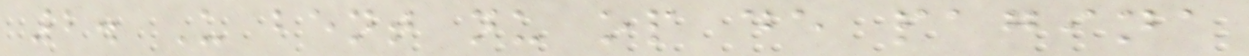2. U bent nu op de pagina
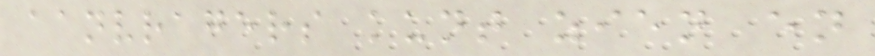aanvragers kunt zien en
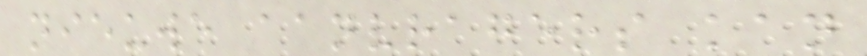nieuwe aanvragers kan
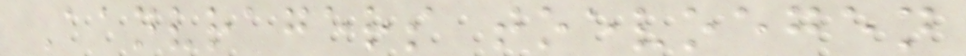Aanvragers toevoegen
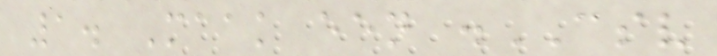1. Maak een .CSV
